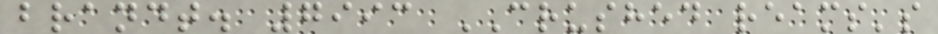brandt. 7993 CRUSHED reams's
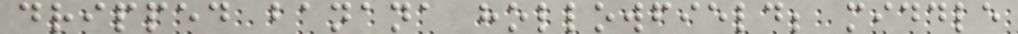dripped banana hollowfield; middle
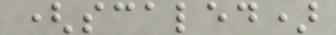(scaled)
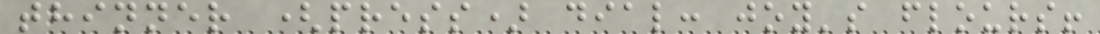thinner (press) dial: joy's flours!
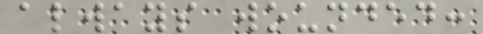always wounded:
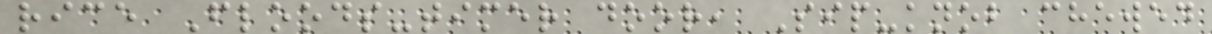rice Floods-timer door, Sip-knob chewed
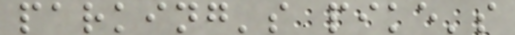parking's pike's
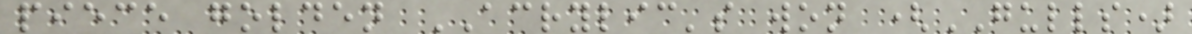piece golden ACRYLIC's won (GULLS)
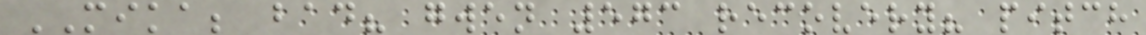MIKA; bad? gwen 573 recovery? pitch
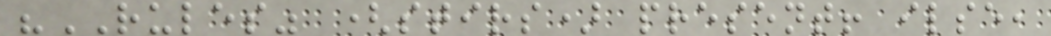"RULES" (stirs) present! ilse,
